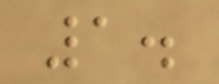1.
